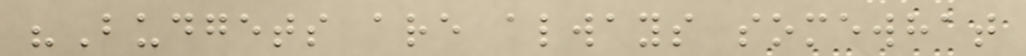"Budgets are always somewhat
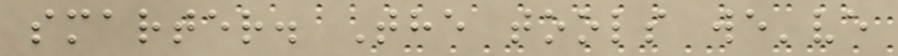smarter. The tools we've
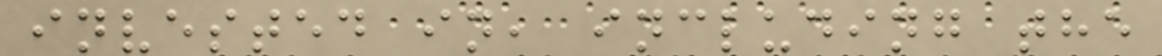invested in, including the
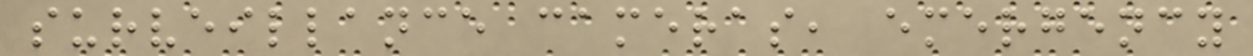surveillance cameras, emergency
